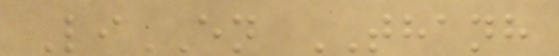LiEN THANH
